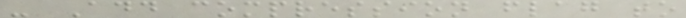- Add compression flag to
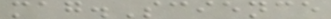mag.Science
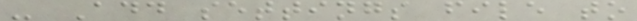- Add settings file to
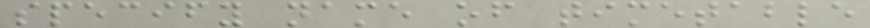specify name of timetable
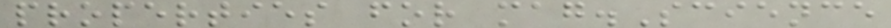properties for mag.Science
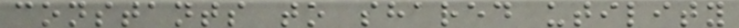constants to shared utility
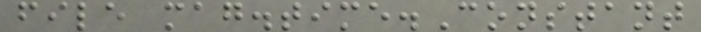file mag.time.Constant
